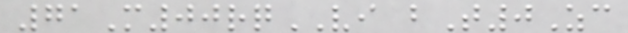71M00rqVI bT0Zc
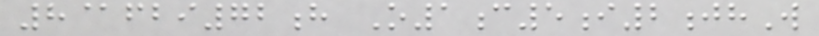8@fbi72h O1c5i2jhW
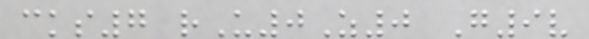cks7 rU0Z0 G9v
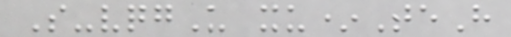S-vqgU xu*TeH
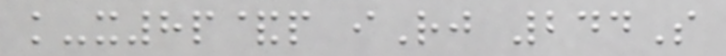k-x8p&p iRj 244S
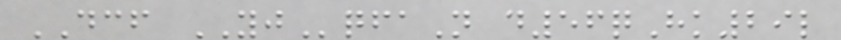DCF YJqfaN d56qHk29l
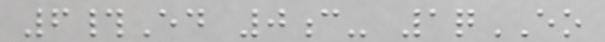6#Ed 0c- 1qEO
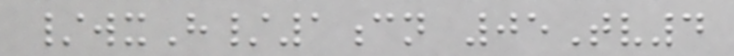/wxH/1cn 05Tv4
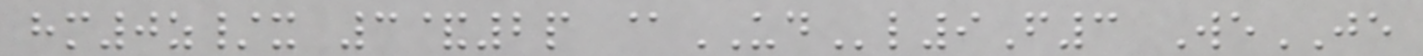hm0z/x 3&2p @UDl9F3 WeJE
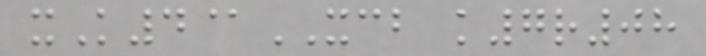xK4@XCB k7r08
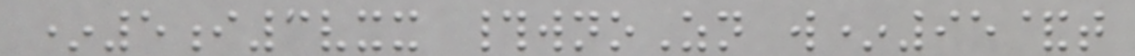*5i3vxx #wnoZn w*95&t
